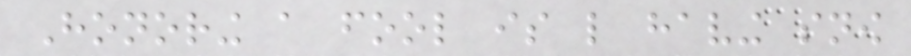Honoring a fool is like having snow
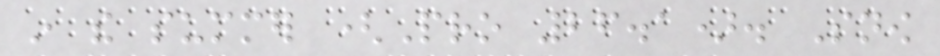in the summer (Pro 26.1). Snow
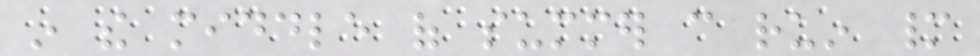in the middle of summer can ruin many
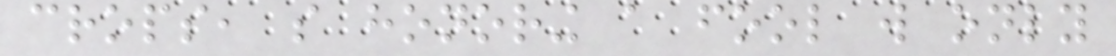crops, so honoring a fool will only
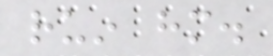ruin him.
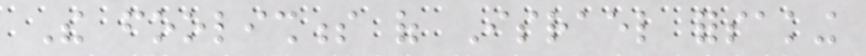The foolishness of Israel forsaking
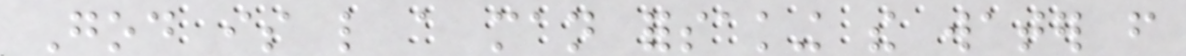God is like a man forsaking the water from
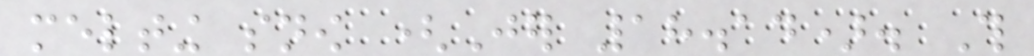melting snow (Jer 18.14). This
